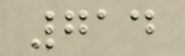714
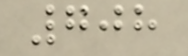708
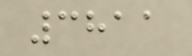3811
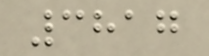3817
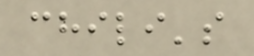chili's
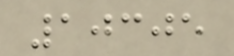10305
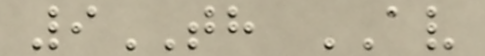9TH AV
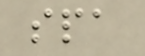spa
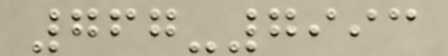767-7993
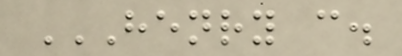HENRY C.
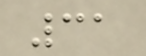31
